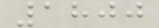1800
